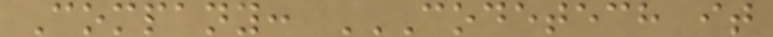Company: CODETECH IT
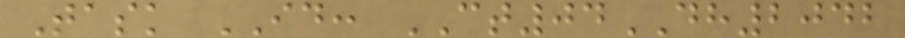Task ID: CT04DH2042
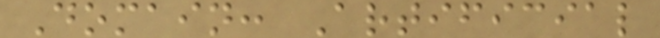Domain: Artificial
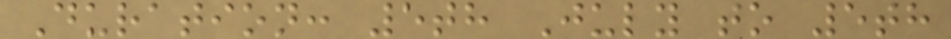Duration: 5th July to 5th
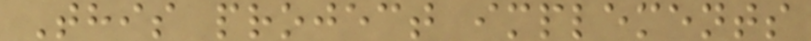This project implements
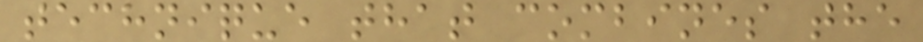technique that combines the
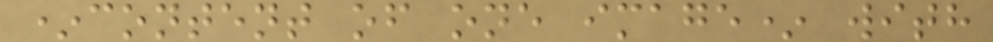*content of one image* with
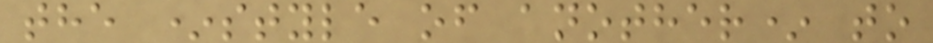the *style of another* to
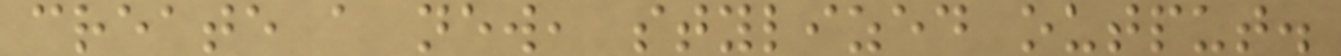create a new, stylized output.
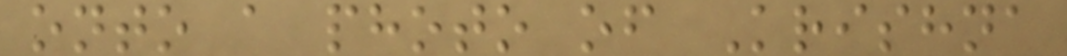onto a photo of Krishna
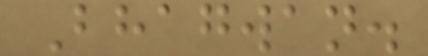Bhagwan.
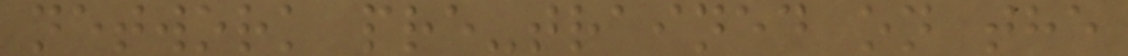network pre-trained on the
